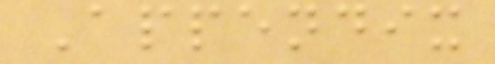Appendix
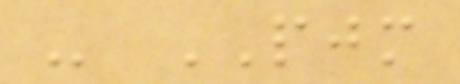- PJM
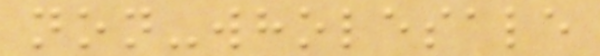non-wholesale
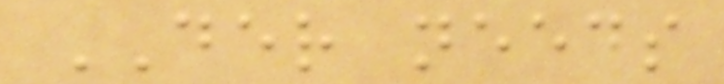DER needs
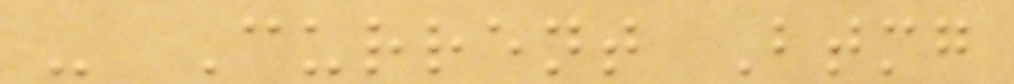- Current Btmg
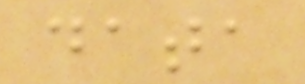data
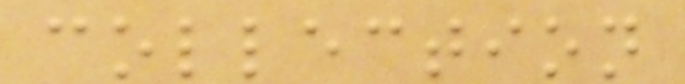collection
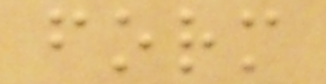form
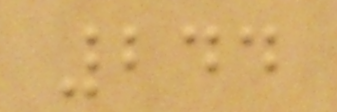244
